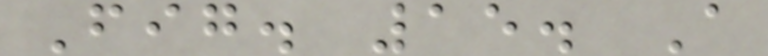Fig. 15. A
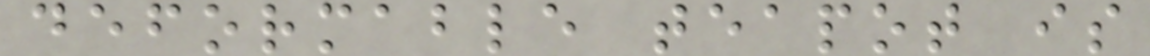deformable teapot is
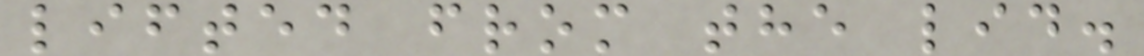lifted from the lid.
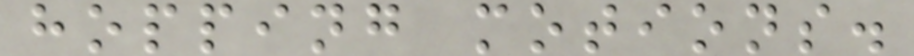hopping motions.
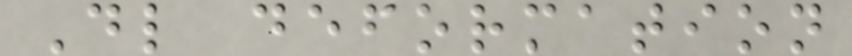Dl deformation
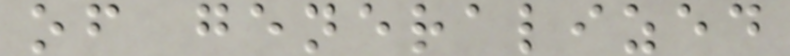of generalized
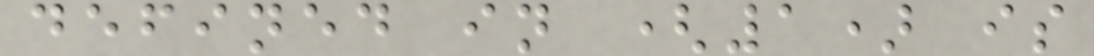defined in (1) is
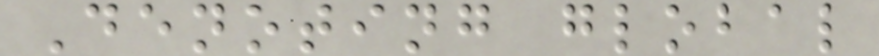Denoting global
